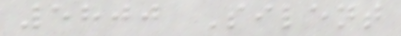5800 Silent
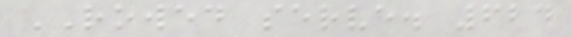ROWED serve. 624
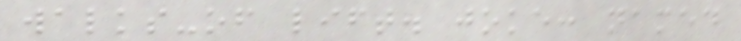walks-of lift. joke: named
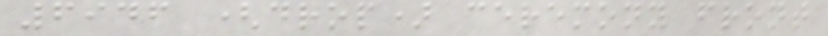6946 (drop) ceremony front
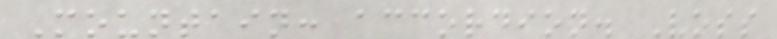Mountain: accordion. Voss
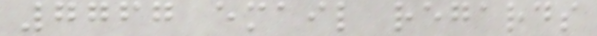7767 email regards
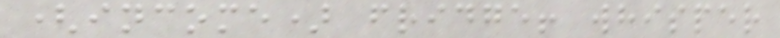(income) fridge! whisper
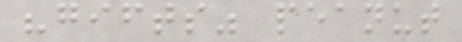"gifts" peanut
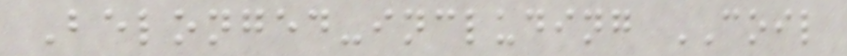Belonged-including COIL
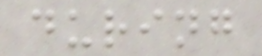during
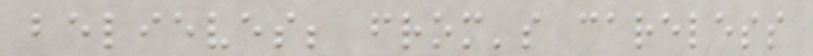believes; from's careless
